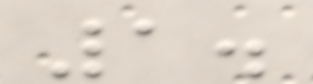1.
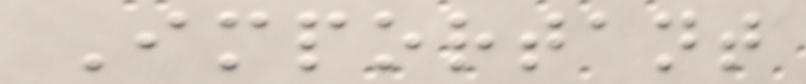Important
